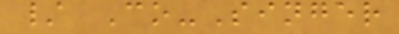/ Co-Singer
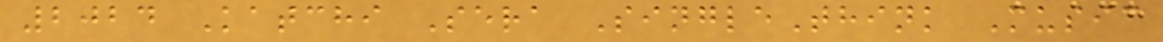2024 Katchi Sera SingleThink Music
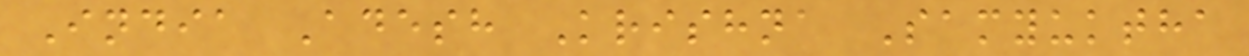India Adesh Krishna Samyuktha
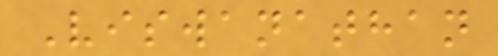Viswanathan
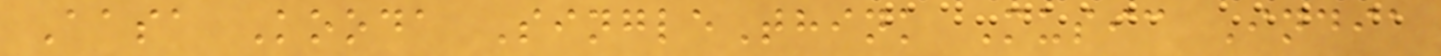Aasa Kooda SingleThink Music India
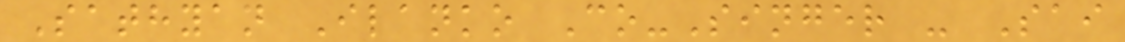Sathyan Ilanko Co-Singer - Sai
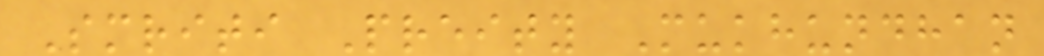Smriti Preity Mukhundhan
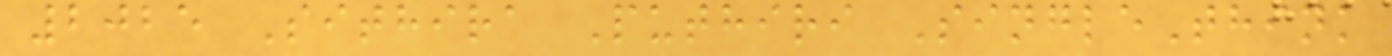2025 Sithira Puthiri SingleThink
